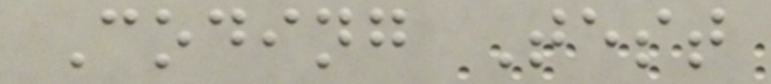Coding Test
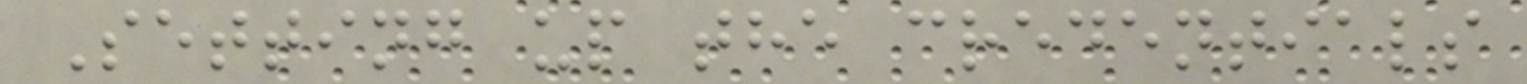Setting up the credentials
